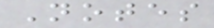Notes
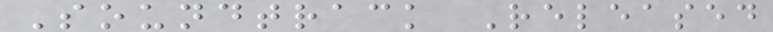Soundtrack Released
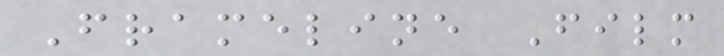Frameline Film
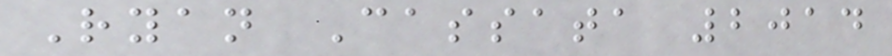Ryan Cassata 2014
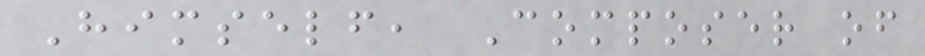Himself, Composer of
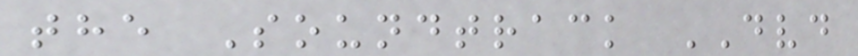the Soundtrack DVD
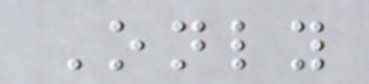Only
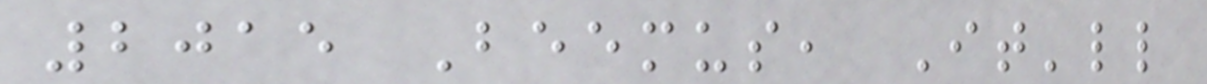2015 Beemus, It'll
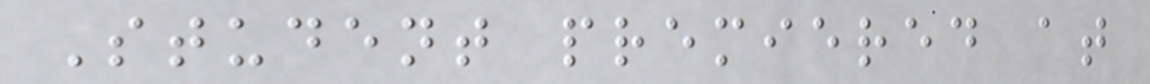Student premiered at
